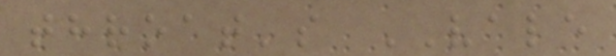throat's VALE
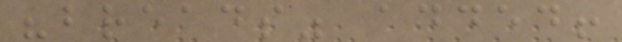"breads" added!
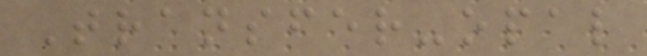Transfer-opal
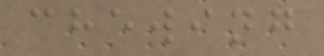chewing
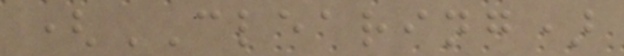(CLEARING)
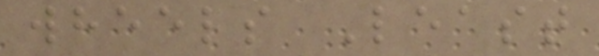wheels Least
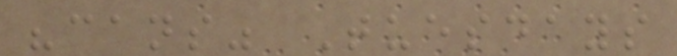"cans" Tuesdays
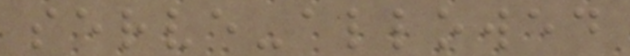serve-allowed
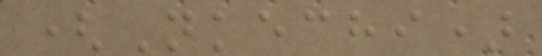(Nkechi)
